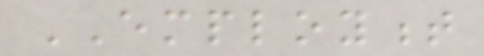EMPLOYMENT
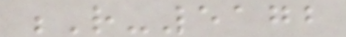R-5172
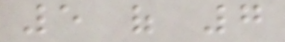5 of 7
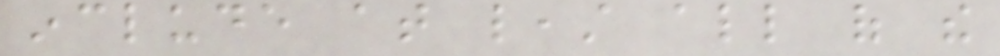include at least all of the
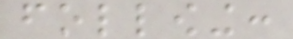following:
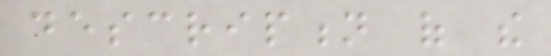description of the
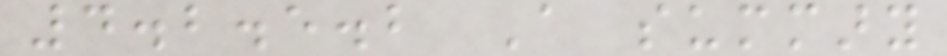4.2.5.2 A summary
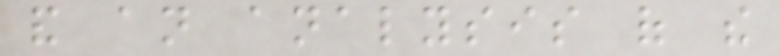and an analysis of the
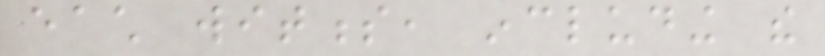each witness, including the
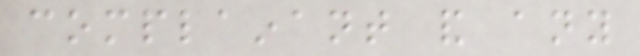complainant and any
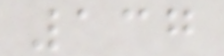137
